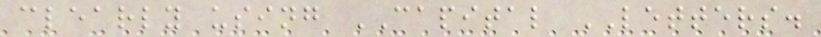clearly using CAPITAL LETTERS.
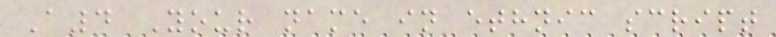A4 Your name in ethnic script
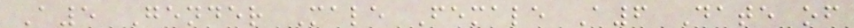A5 Gender Male Female A6 Date of
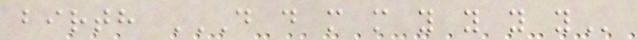birth D D M M Y Y Y Y
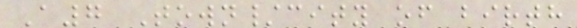A7 Town/city of birth
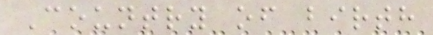Country of birth
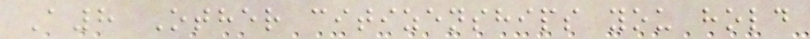A8 Other citizenships you hold
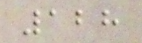128
